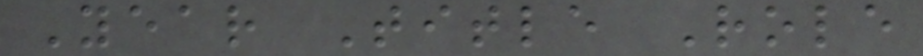Year Title Role
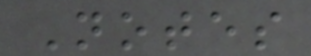Notes
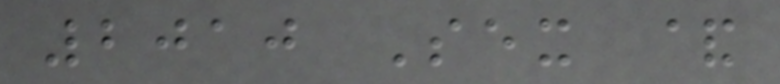2010 Sex &
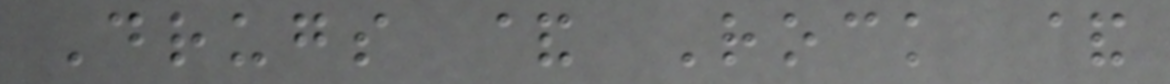Drugs & Rock &
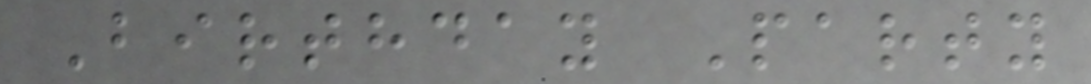Birthday Party
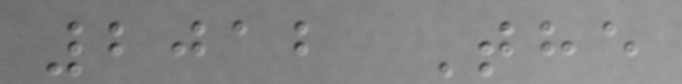2012 The
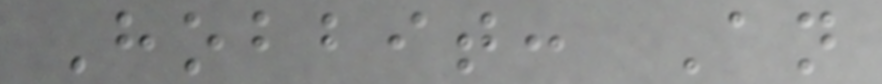Hobbit: An
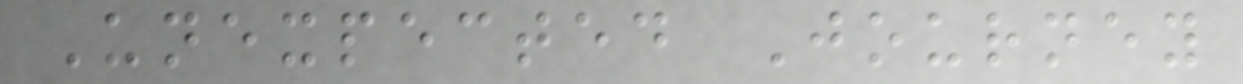Unexpected Journey
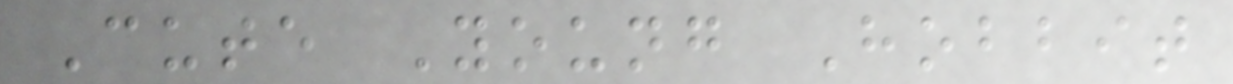Cute Young Hobbit
